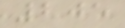205
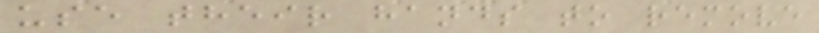use their hands to remove
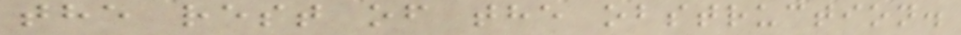the rest of the obstruction.
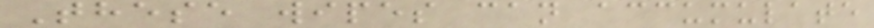These wipes can accumulate
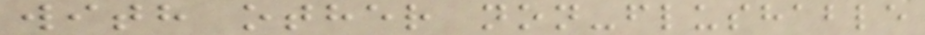with other non-flushable
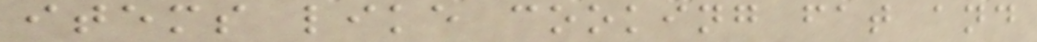items like cooking fat and
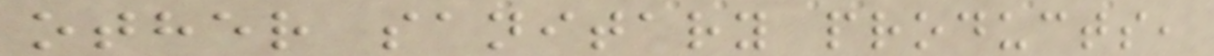other sanitary products,
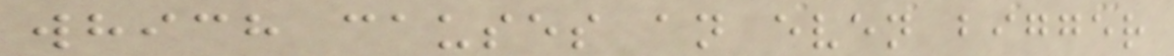which causes an even bigger
